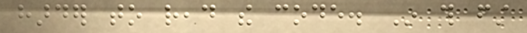harder to read the code. In this first
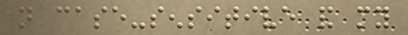not case-sensitive and my
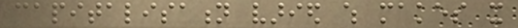capitalisation varied which makes it
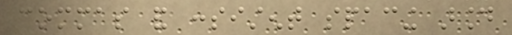commas and consistent spacing around
